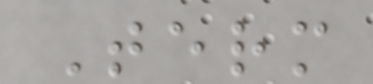Term
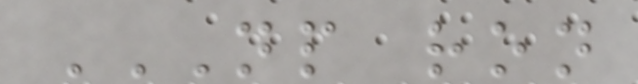NP RON
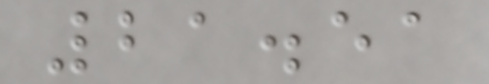21.51
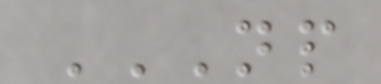NP
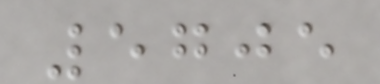5705
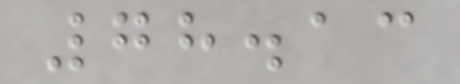78.13
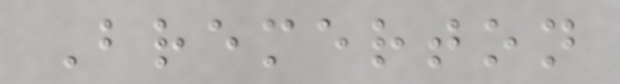Bremerton
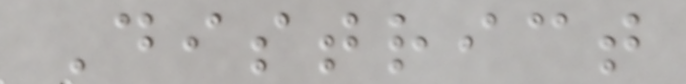District
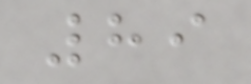89
